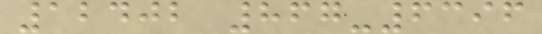12402 867-6396
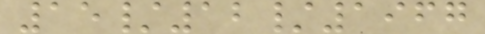15/12/1967
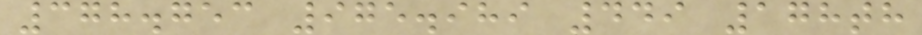378.753 975.989 449 178th
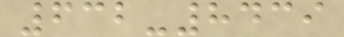632-8439
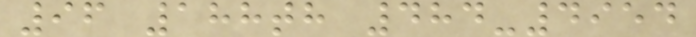96 188th 484-4954
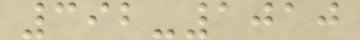392-1010
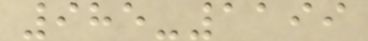985-1199
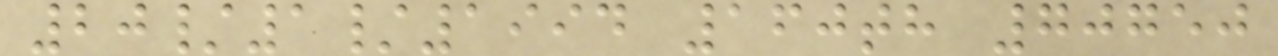20/1/1994 160th 70750
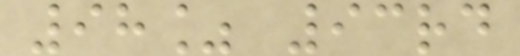98% 93rd
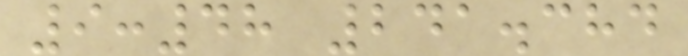9:48 241.384
